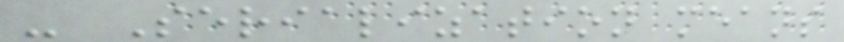- Serialization means
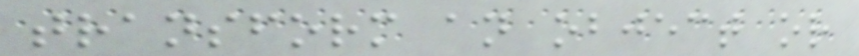transform an object or
